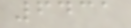6431
